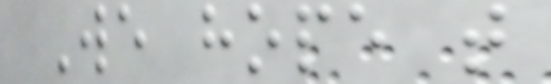We hope that
